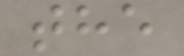the
